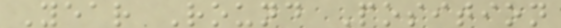Year Round Position
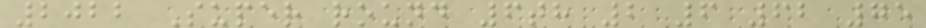2022 Super round 6th 2 6 62 75
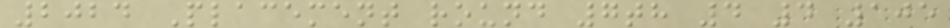2024 Placement round 7th 4 4 105
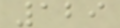129
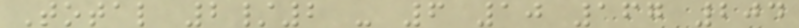Total 2/2 - 6 10 167 204
